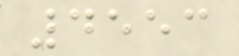4553
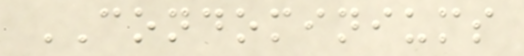CONDOMINIUMS
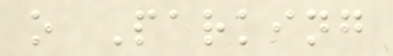o Parking
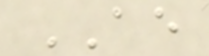AE
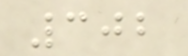302
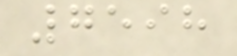7598
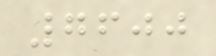7600
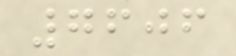7606
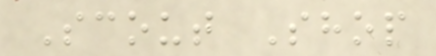Scout Shop
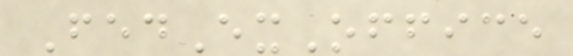FedExOffice
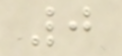0
